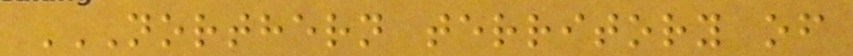NORTHERN TERRITORY OF
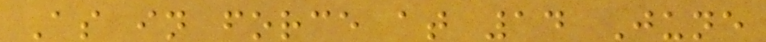As in force at 14 June
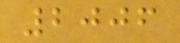2006
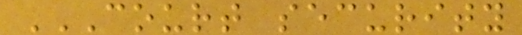COURT SECURITY
